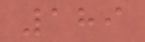189
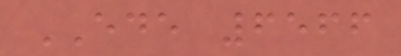EDE 6566
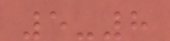5-8
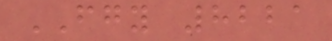FGY 8221
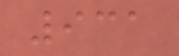931
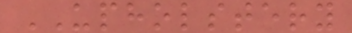UPHOLSTERY
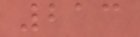213
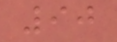90
